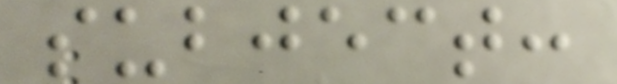subject:
